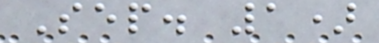Sep. 1)
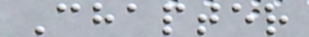Chapter
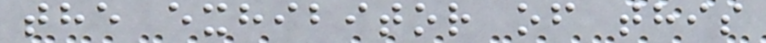the exhibitor of this
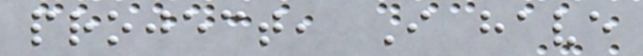project, I have
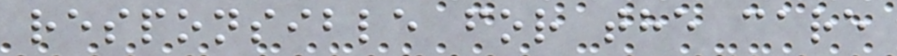responsible for the care
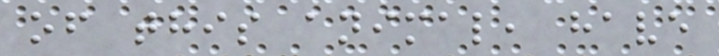of this animal, have
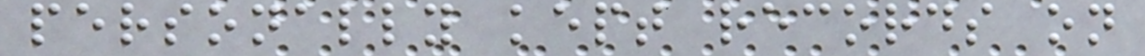personally kept records on
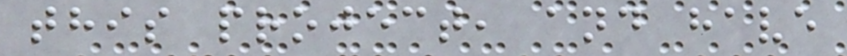this project, and have
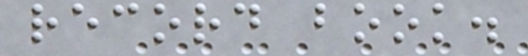record book.
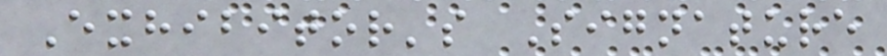Exhibitor's Signature
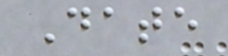Date
